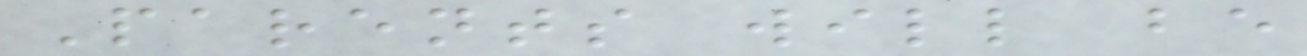Parents will be
